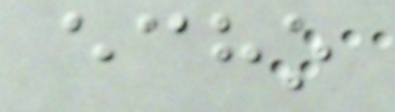echo
